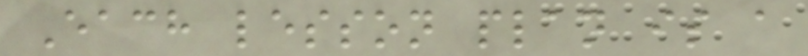Each lesson plan is a
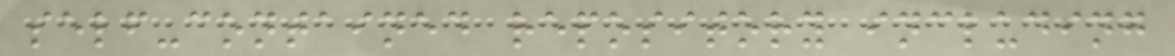self-contained repository including
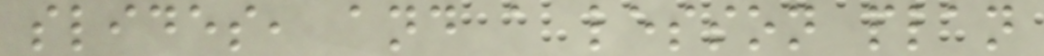slides, and a lesson plan
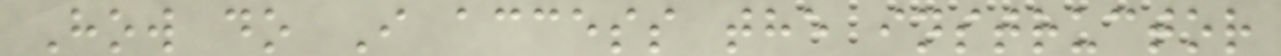How do I access the instructor
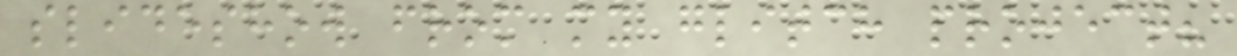slideshow from my glitch project?
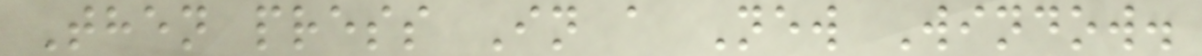Then press In a New Window.
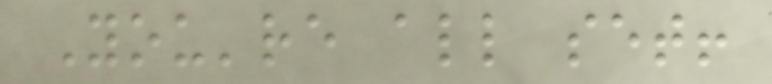You're all set!
